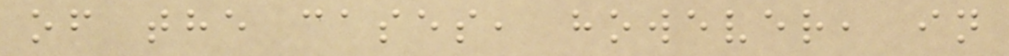of the cases, however, in
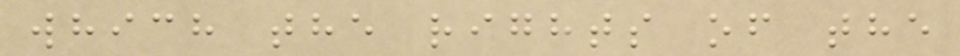which the rights of the
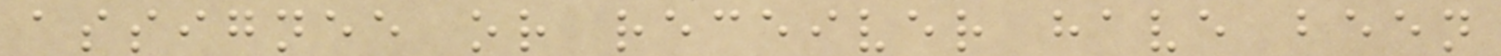assignee or receiver have been
